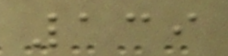139
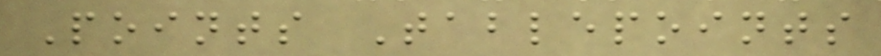Points Tablepoints
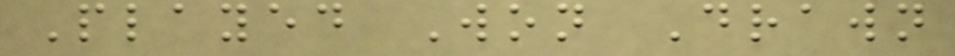Played Won Drawn
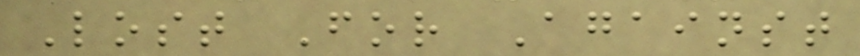Lost For Against
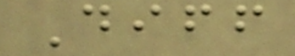Diff
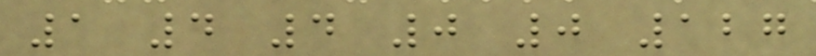1 4 4 0 0 127
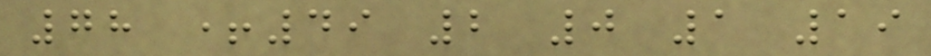78 +49 2 0 1 19
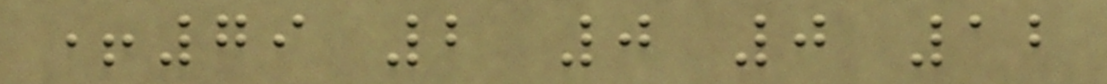+79 2 0 0 12
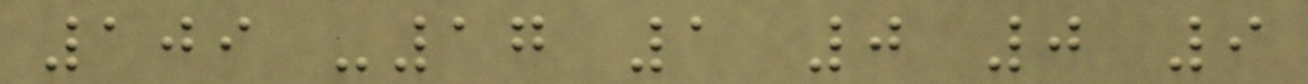109 -17 1 0 0 9
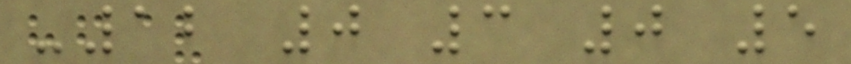-12 0 3 0 5
